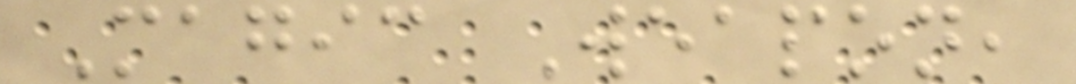Magic Weapon,
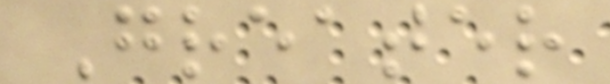Greater
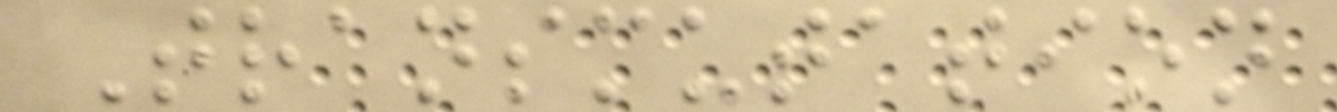Transmutation
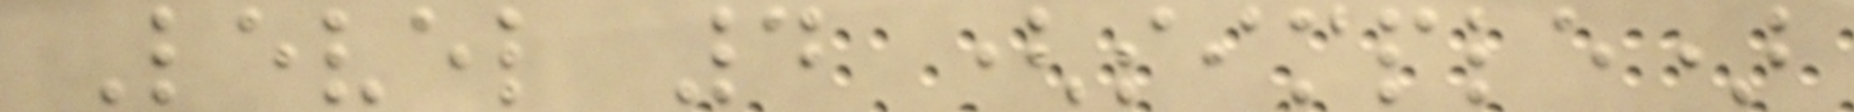Level 4 (simple)
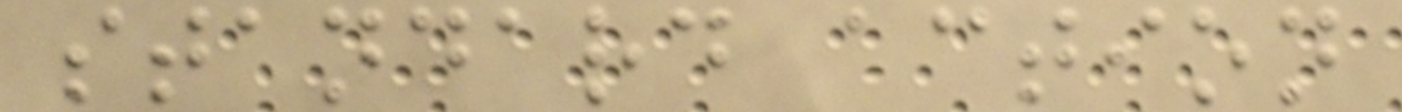standard action
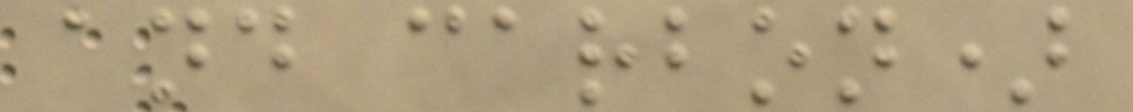and carbon)
